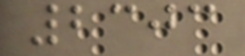2303
